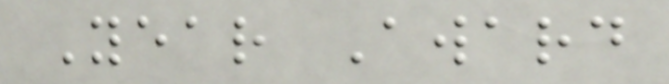Year Award
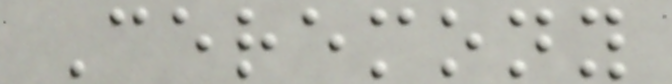Ceremony
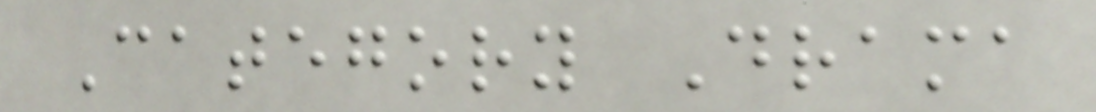Category Drama
